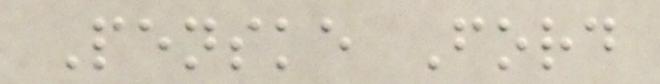Penske Ford
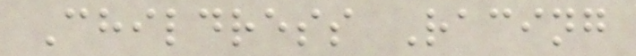Childress Racing
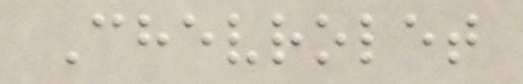Chevrolet
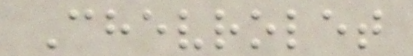Chevrolet
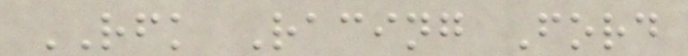RFK Racing Ford
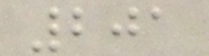201
